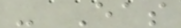- Eas
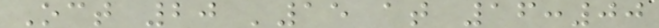Oct 20 '15 at 16:00
